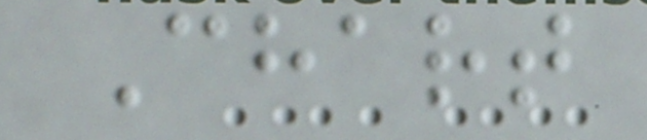Chart
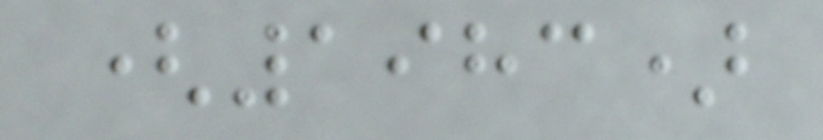(1983)
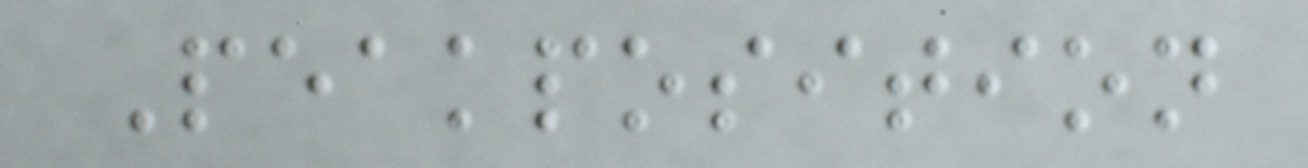Peakposition
